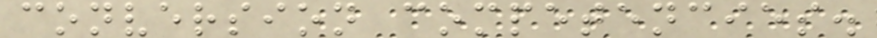conversion competencies.
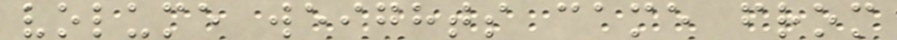volume weights came from
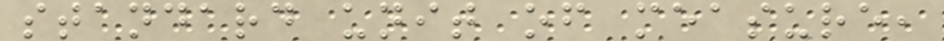standard unit of measure,
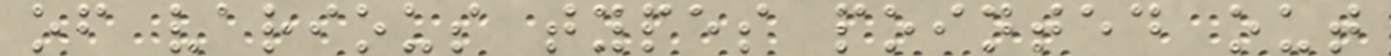of various types pointed out
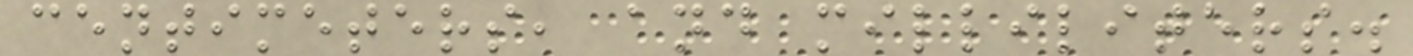centimeters, and milliliters.
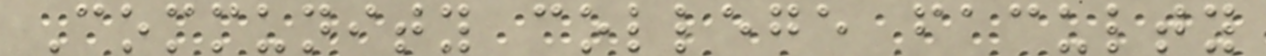Community college faculty
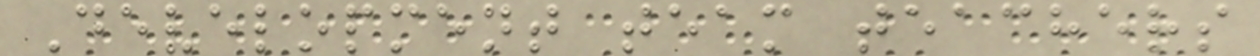Development team teachers
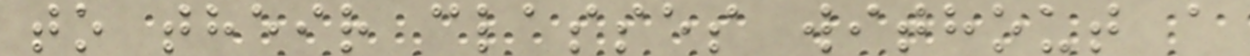to their classes without a
